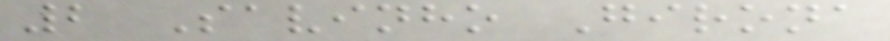2 Savinho Girona
